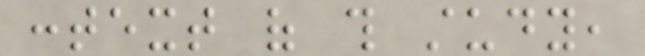context of this study,
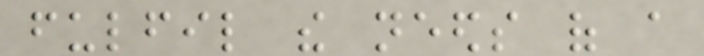fulfil the needs of a
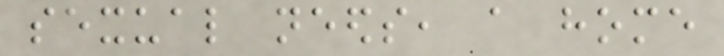sexual needs, a home
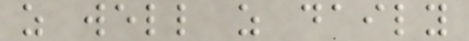as well as daily
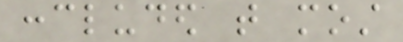concluded that most
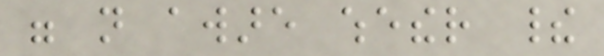were not aware whether their
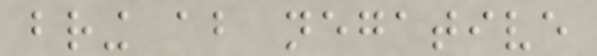bring about negative
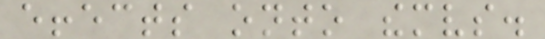effects onto themselves.
